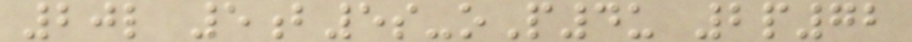20l 5b5s-oP4u 2p72
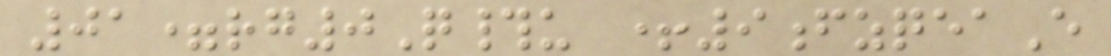01=rg0Q#u +9fzqeaE
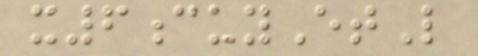x6cuyEtL
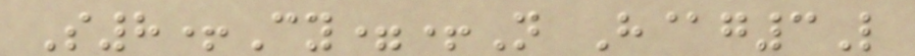S8+Cy=+N H@g3L
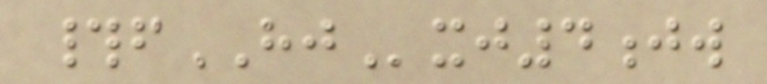#fHJxj4jw
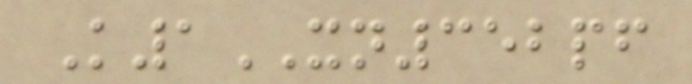K1XN352pf
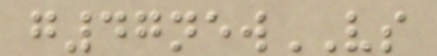g47newVS
